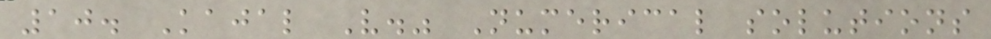10. Kajal V." Numerical solutions
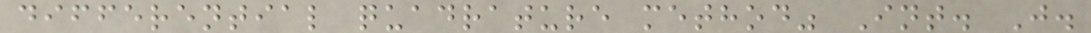differential quadrature method" Int. J.
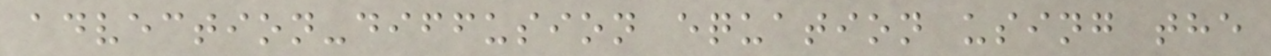advection-diffusion equation using the
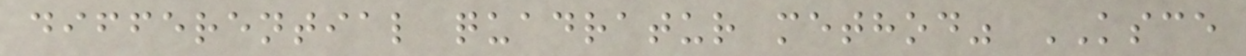differential quadratur method" KSCE
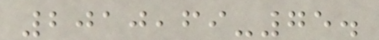2010,69-75.
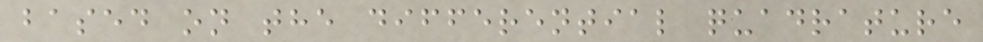based on the differential quadrature
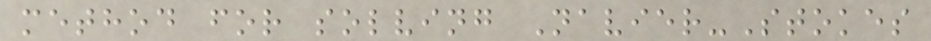method for solving Navier-Stokes
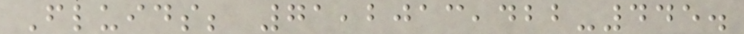Fluids; 71,2013,422-445.
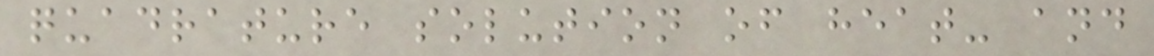quadrature solution of heat- and
